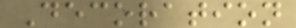Decoration
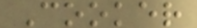Cooker
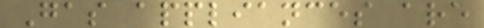Gas appliances are
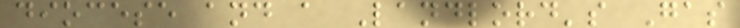diocese and a Landlord's Gas
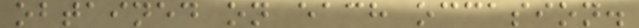obtained on each occasion.
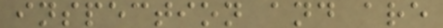inspection and are
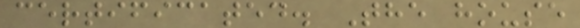certificated. The house
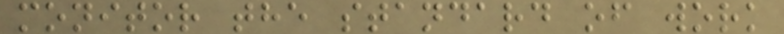monitor the standard of work
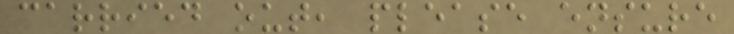carried out, please ensure
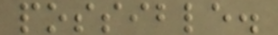possible.
